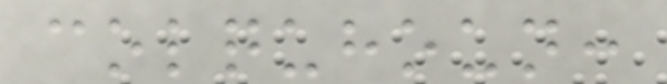colquhoun:
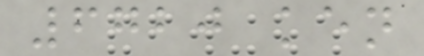6720 ken
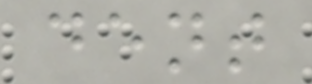dent
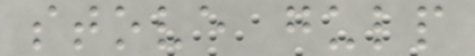stove gulp
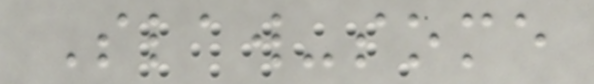Slaw-some
